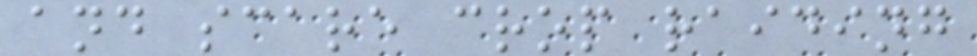and scare crop raiding
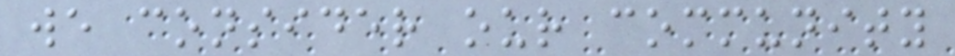we consider our community
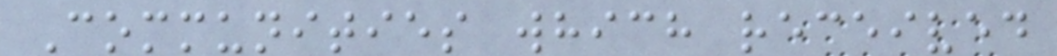Communities which received
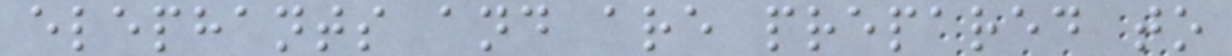elephants and are prepared to
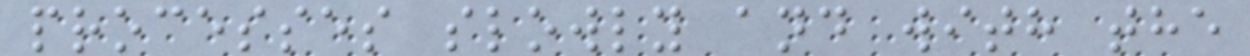processes slowly and with the
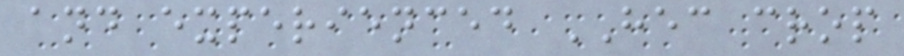and experienced HEC crop
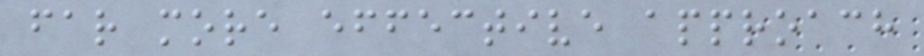far more effective approach
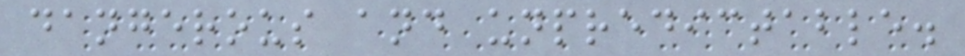dangerous and unpredictable.
